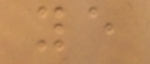ye
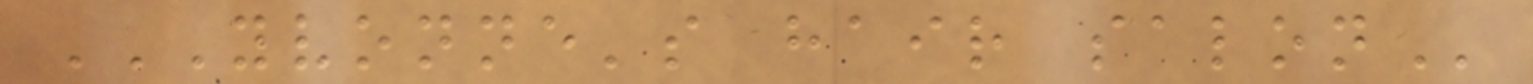YVONNE'S HAIR SALON
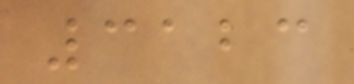3123
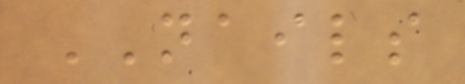NAILS
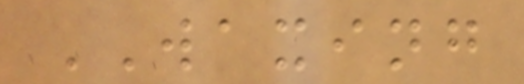WAXING
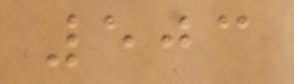503
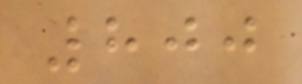800
